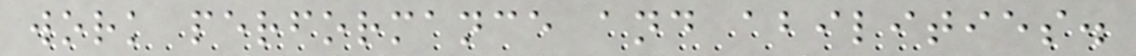work performance and abilities.
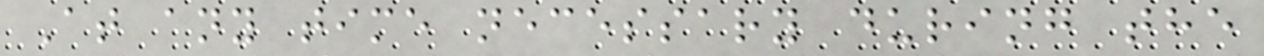At any time necessary during the
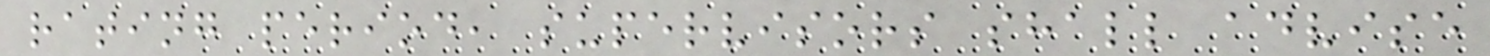rating period, supervisors shall advise
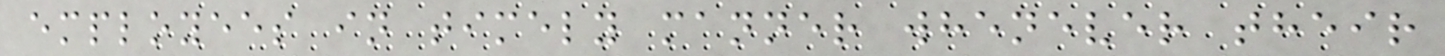employees in timely manner whenever their
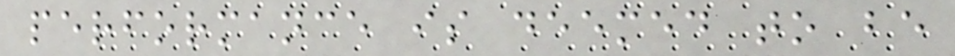performance is deemed to be
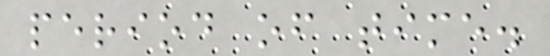period of time.
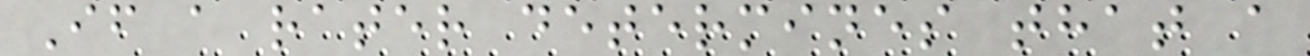If a rater determines that a
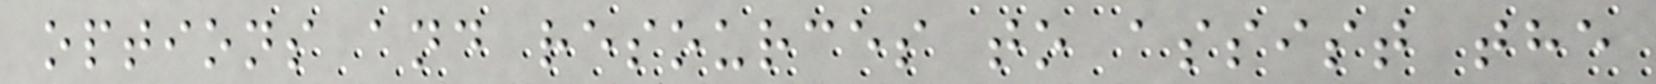options and resources to assist the
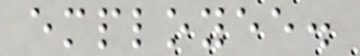employee.
